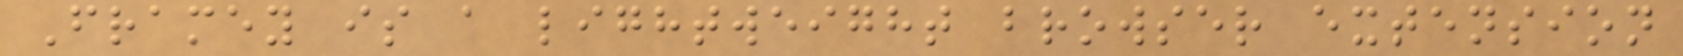Framey is a lightweight browser extension
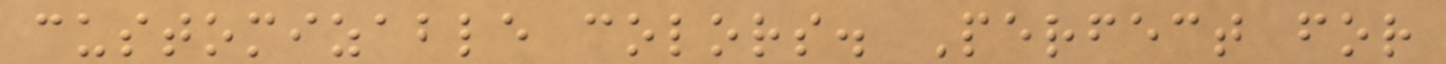customizable colors. Perfect for
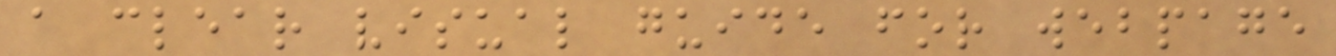a clear visual guide for webpage
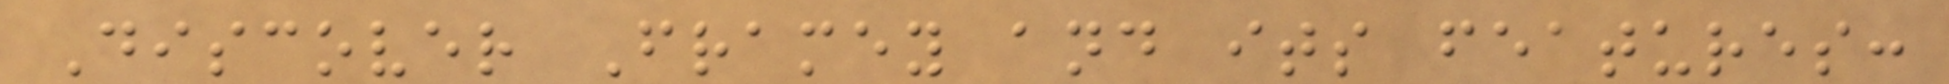Discover Framey and its features:
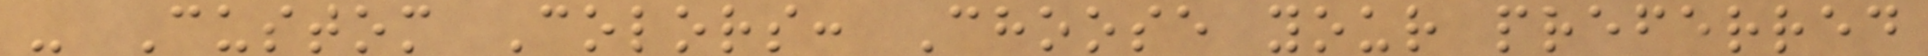- Custom Colors: Choose your preferred
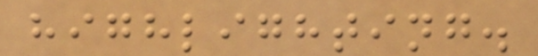highlighting.
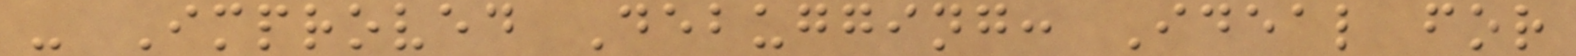- Improved Debugging: Ideal for
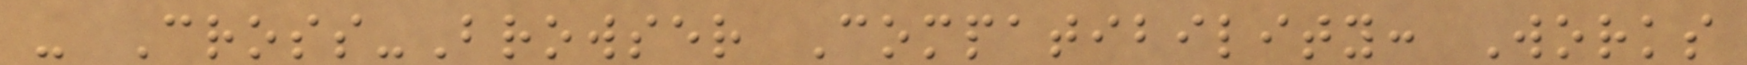- Cross-Browser Compatibility: Works
